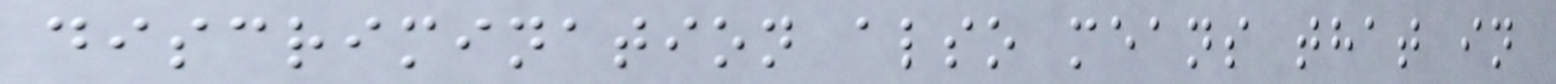discrimination also means that in
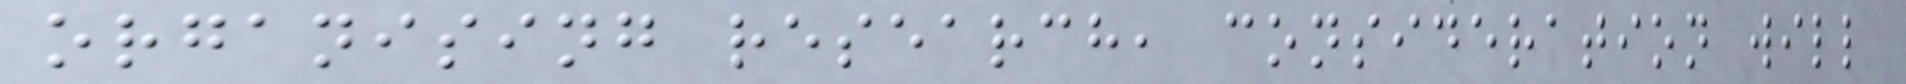organising research, consideration will
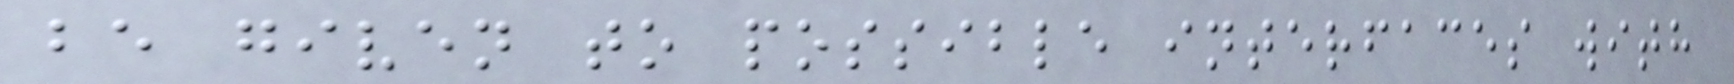be given to possible interfaces with
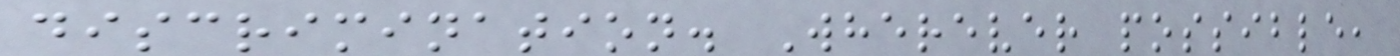discrimination. Wherever possible,
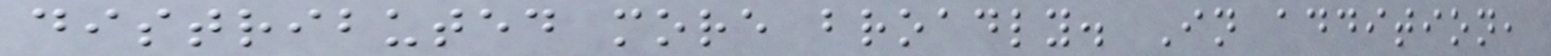distributed more broadly. In addition,
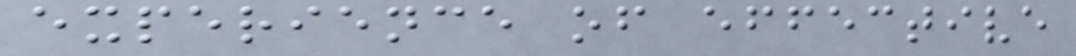experience of effective
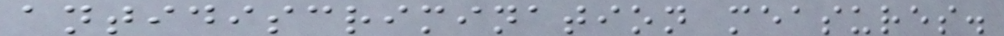antidiscrimination measures.
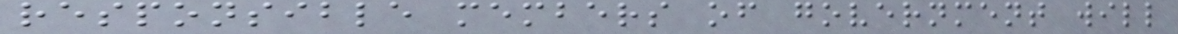responsible members of government will
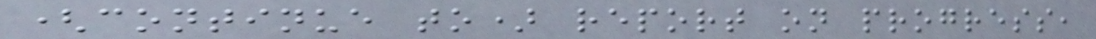(continue to) report on progress,
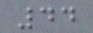44
